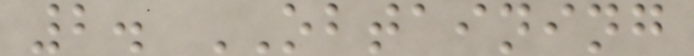2. OBTAINING
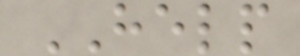HELP
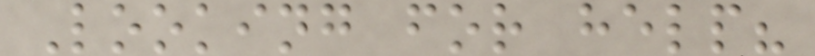Looking for help?
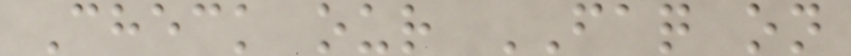Check our FAQ on
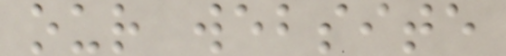our website
